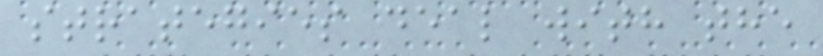strategies deal with the
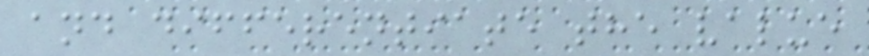and differentiate the value
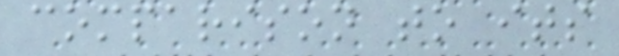comparison to its
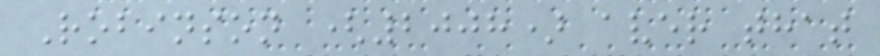Robinson (2008) aver that
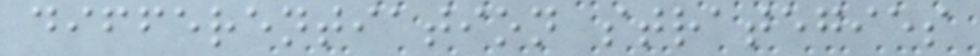differentiation strategies
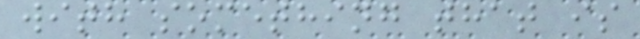with something that is
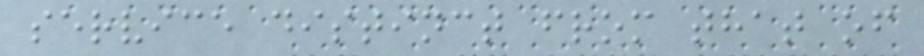service distinct from that of
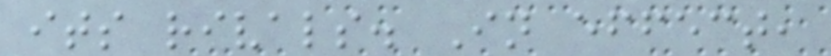its rivals. In effect,
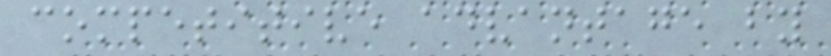competitive advantage by
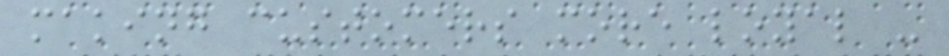making customers more loyal -
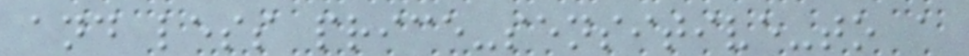and less price-sensitive-to a
